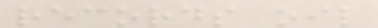records oil
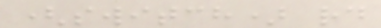(switch) rd
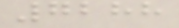7288
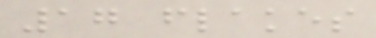17 flakes
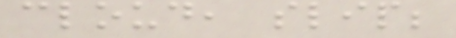cloud, slip;
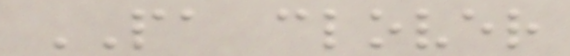PA clover
